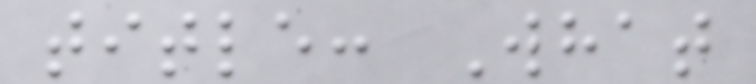title: What
